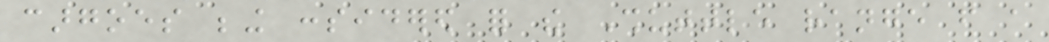cargoes being considered for the Shuttle range from a
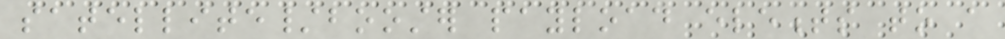satellite/booster payload elements to a
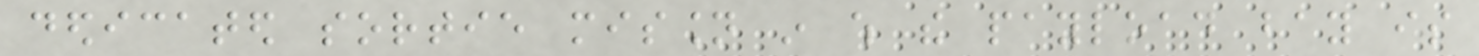dedicated sortie mission in which the payload bay is
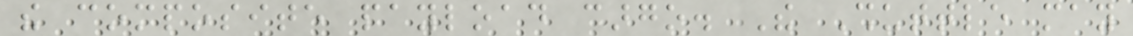the composite payload cargo. The Shuttle may
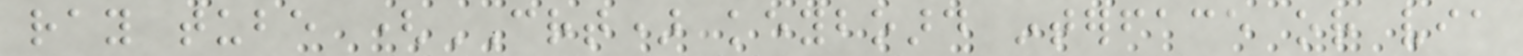ray tube (CRT) keyboard interface or via
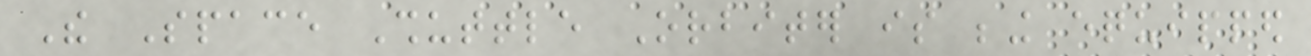The Space Shuttle Orbiter is being equipped
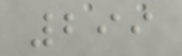299
